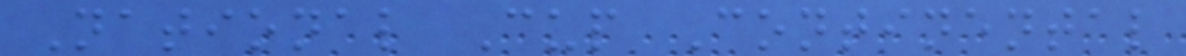National Cup Continental
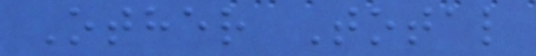Other Total
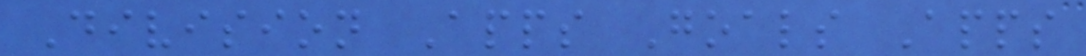Division Apps Goals Apps
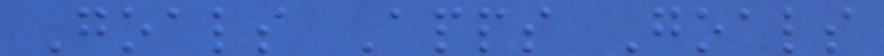Goals Apps Goals
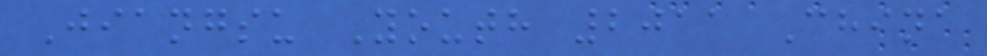Jiangsu Youth 2011 China
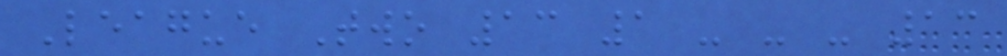League Two 13 1 - - - 13
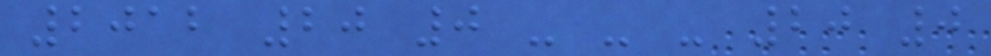2012 20 0 - - - 20 0
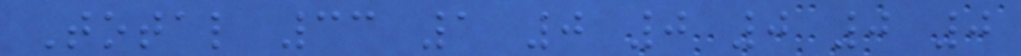Total 33 1 0 0 0 0 0
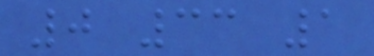0 33 1
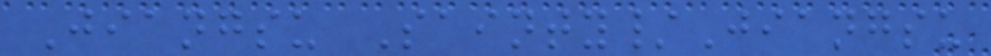Jiangsu Sainty/Jiangsu
